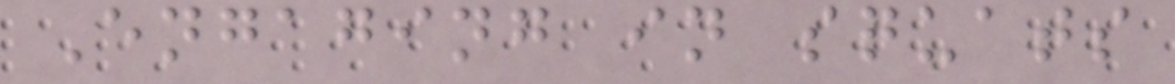Engaging in squats
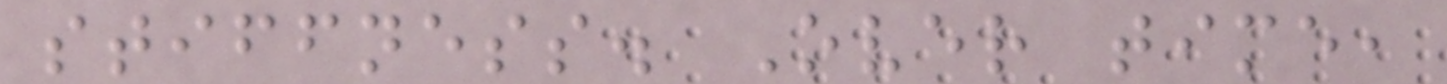stiffness. Over time,
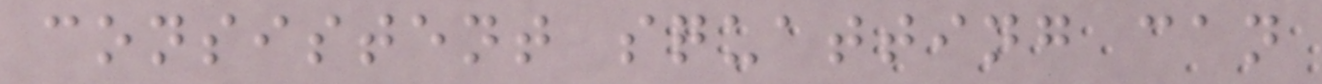consistent squatting can
